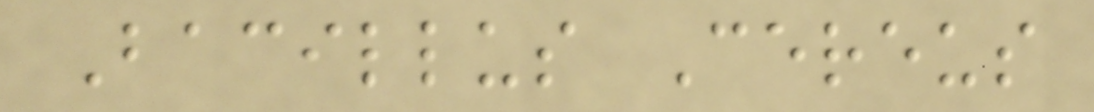Bacillus Cereus
